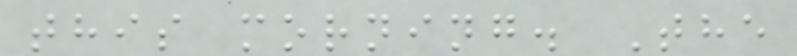this morning. The
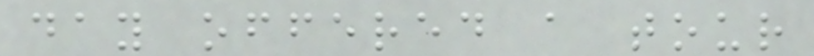day offered a tour
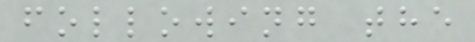following the
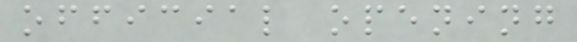official opening
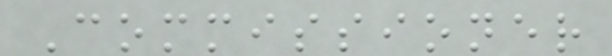Commissioner
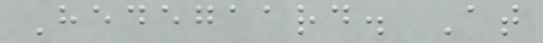Hedegaard. At
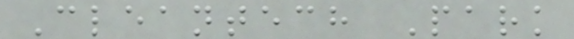Cleantech Park
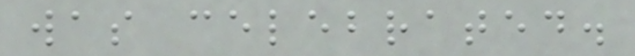was celebrated.
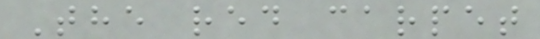The red carpet
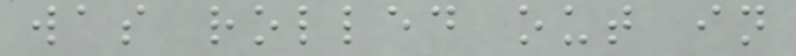was rolled out in
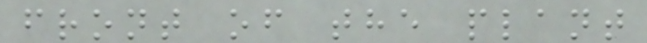front of the plant
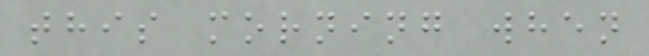this morning when
